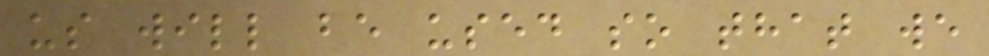us will be used so that we
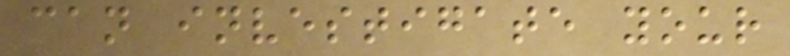can investigate your
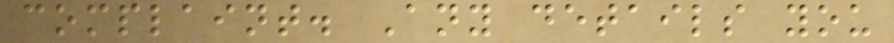complaint. Any details you
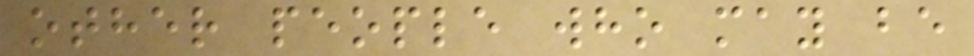other people who may be
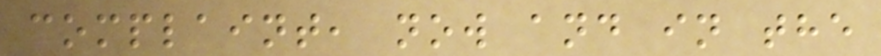complaint, now and in the
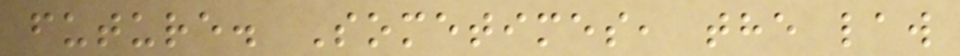future. Sometimes, the law
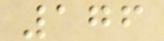176
